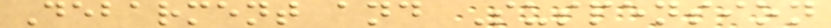Debarment and Suspension
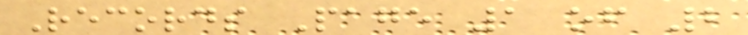Records Page 1 of 2
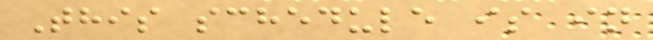This schedule is in
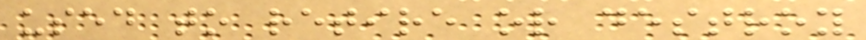used to retire or destroy
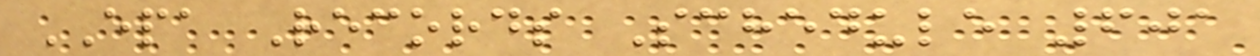EPA Records Schedule 601
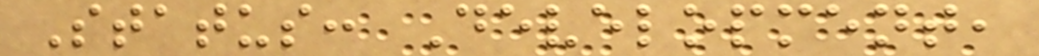Status: Development,
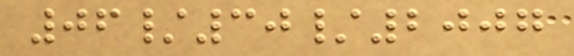06/30/2007
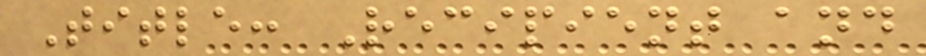Title: Recipient and
